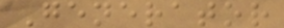Generator
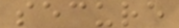secure
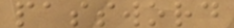password
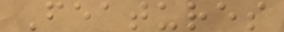Features
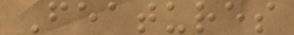Features
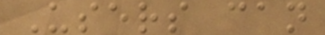Users can
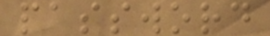password
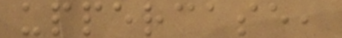uppercase,
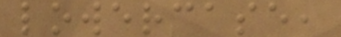lowercase,
